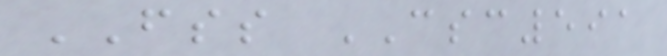FSS CSC591
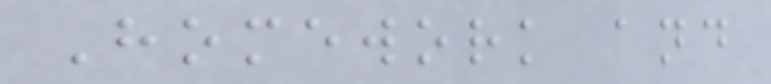Homework and
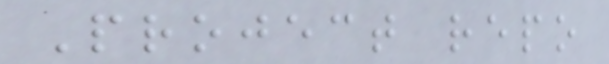Project repo
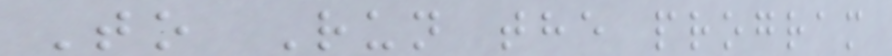To Run the program
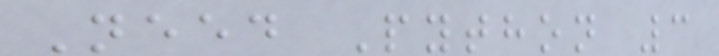Need Python 3
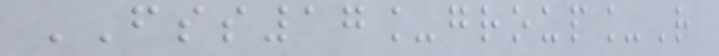FSS17_group_R
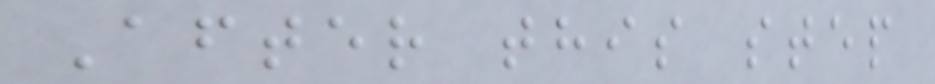After this step
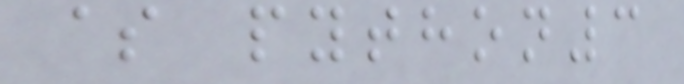$ python3
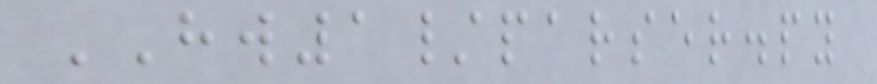HW1/parser.py
